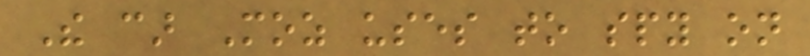The car Moz uses to spy on
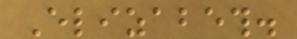Elizabeth.
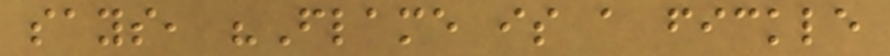says, "Flame is a fickle
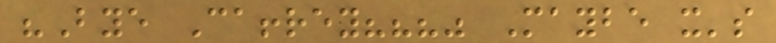"Bye Caffrey???" Maybe it's
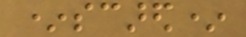*scared*
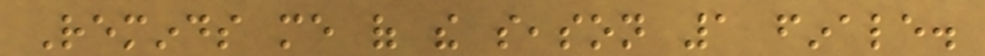Reminds me of the season 1 finale.
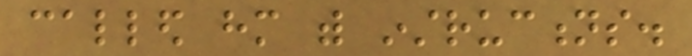called him with instructions.
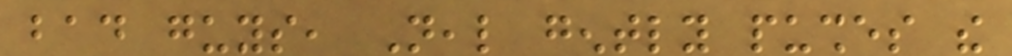bad guys, Neal gently pushes the
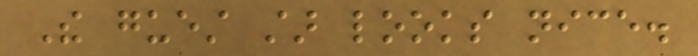The guest star looks nice.
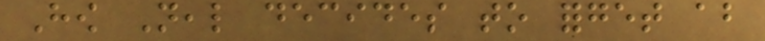How Neal decides to forget about
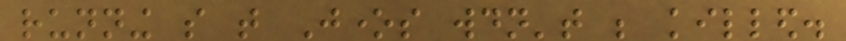running so that Jones wouldn't be killed.
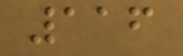116
